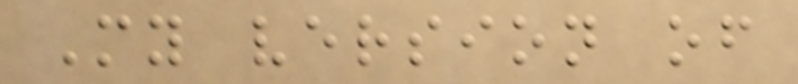My version of
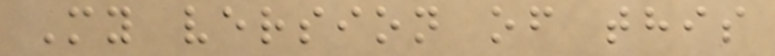My version of this
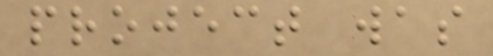project was
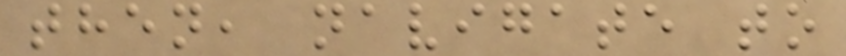then, navigate to
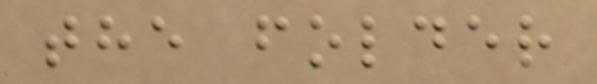the folder
